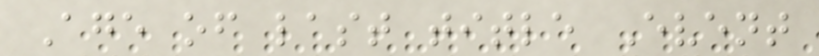Age of last title Event
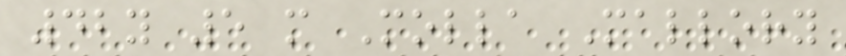42y 5 m Molla Mallory
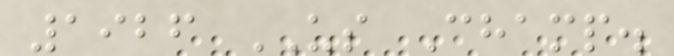1926 US Champ.
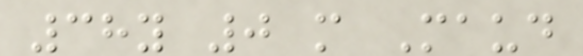38y 0 m Maud
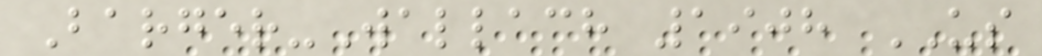Barger-Wallach 1908 US
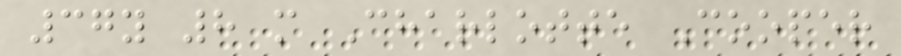37y 8 m Charlotte Cooper
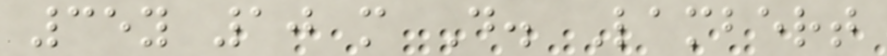35y 10 m D. Lambert
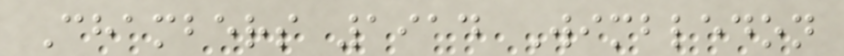Chambers 1914 Wimbledon
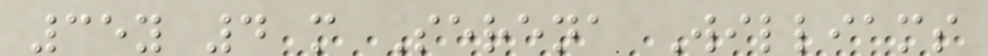35y 4 m Serena Williams
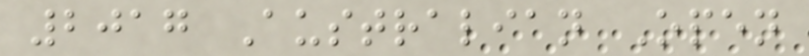2017 Australian Open
